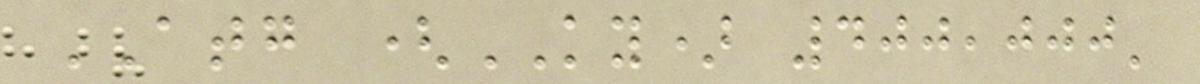ATG (KY) 400,000'
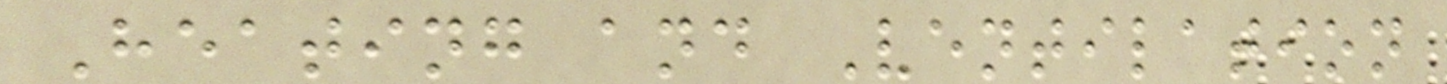Heating and Ventilation
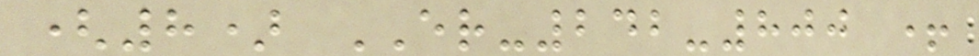(8) ER-242-800 +
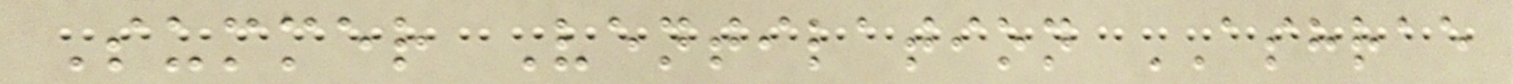Summer Ventilation ASHRAE
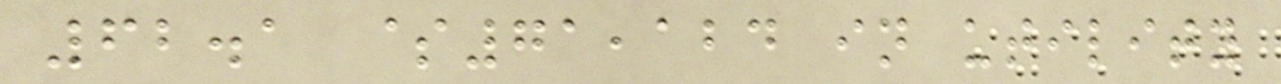62.1 $71,124 in utility
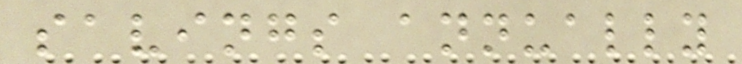savings annually
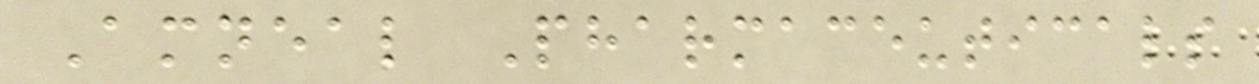Amneal Pharmaceuticals
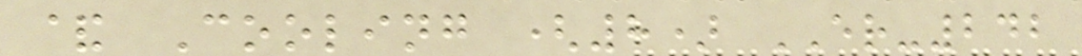& Cooling (8) ER-242
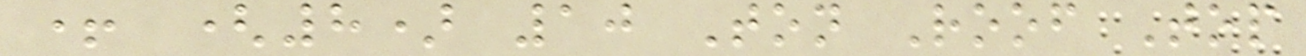+ (8) 10 Ton Roof Top
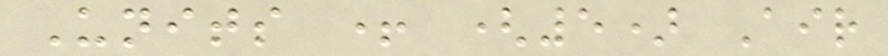Units + (5) Air
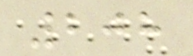208
